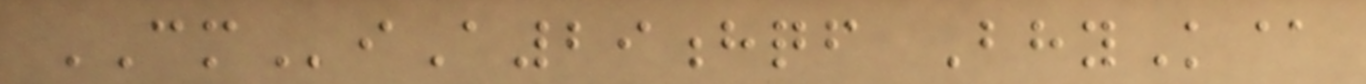CMiA29hqf BhyK@
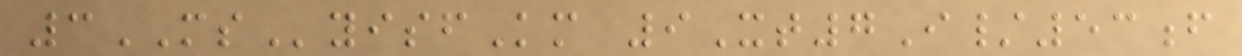3MSyisfKm 9Xt7I/53f
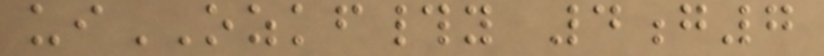uiOZKF#y 4g7
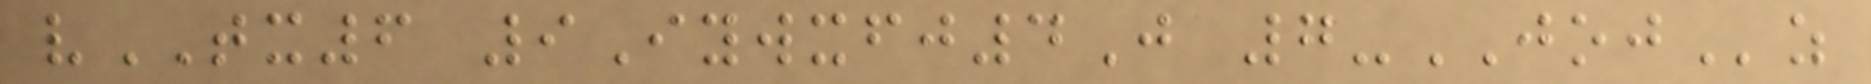vTX6 9Iywxfj4J 7-JOJz
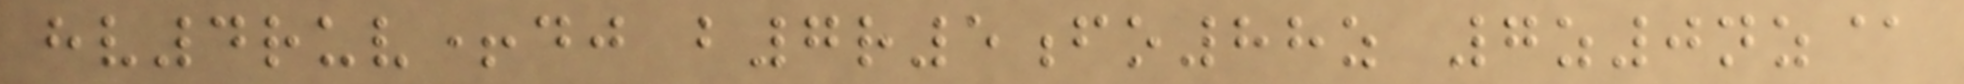hv4ruv+dj b7r5fo88z 7z0nz@
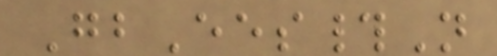GbEes#N
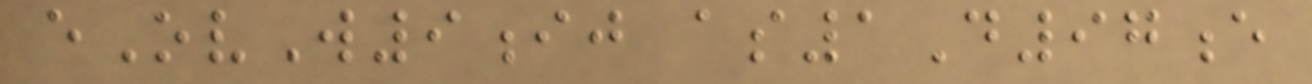eOvW9ij as1D97e
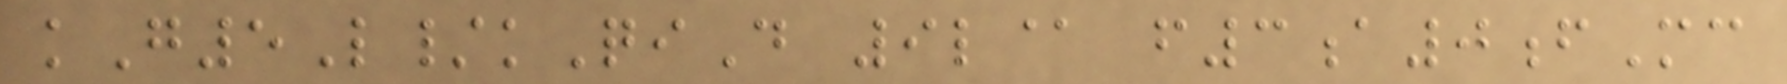kG5L/kQiD 9l@ f3a0fMc
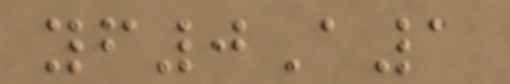yf0A1
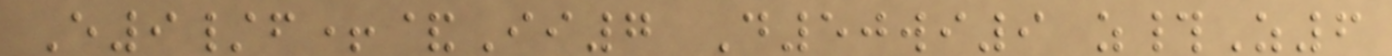E9/f+&Ii7 D50wi9 z#Z6
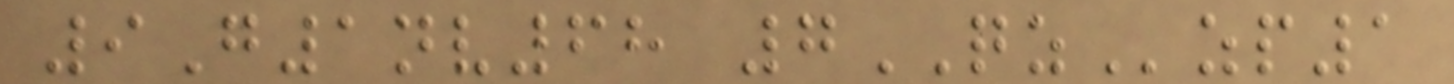9G1nv68 7QZzp1
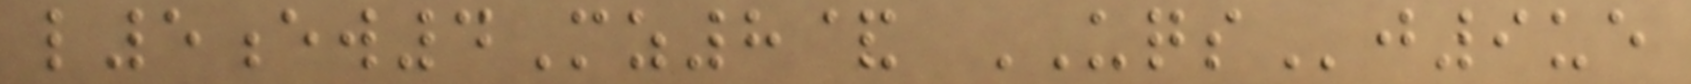l5ew4Mz8& UQSj9ue
